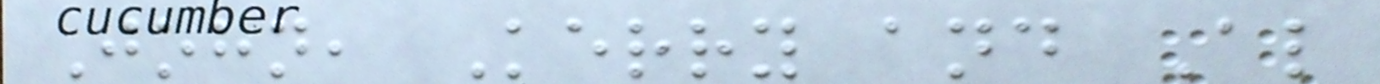John, Kerry and Al
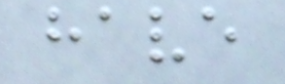have
